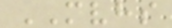MVHS
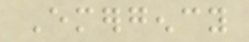Emergency
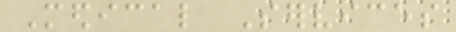Medical Services
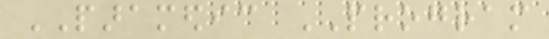PARAMEDIC PROGRAM
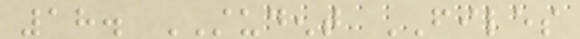18. STUDENT FILES
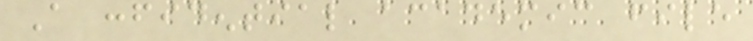A confidential academic file
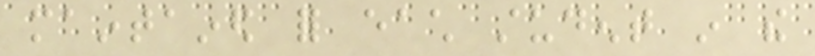maintained for each student in the
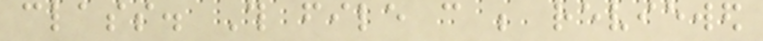class. This file can be reviewed
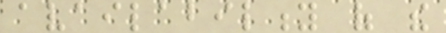availability of the
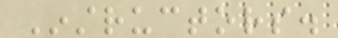Instructors.
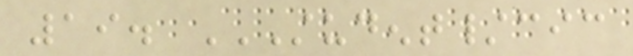19. STUDENT/CIC
